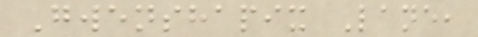Gwenshapix Lane,
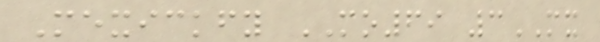Mexickfy MO69 3MX
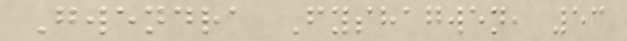Gwendra Fyshagwen, 53
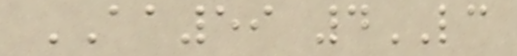AA59 4LC
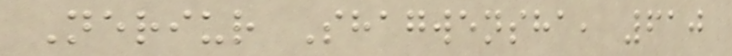Neriur Shagwensha, 610
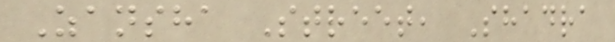Zansha Street, Shadra
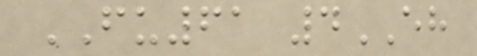FU61 4EH
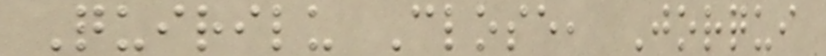Quirilu Close, Jorqui
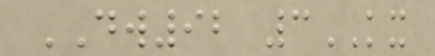DW92 3KX
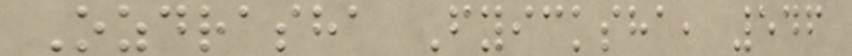Ozdrasha Fyicksha, 546
